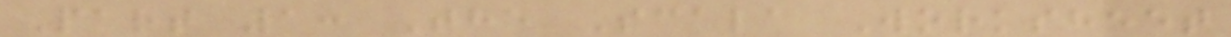Part 1: The Scala Worksheet
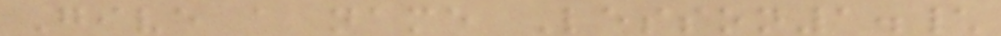Give a name Lesson1.\
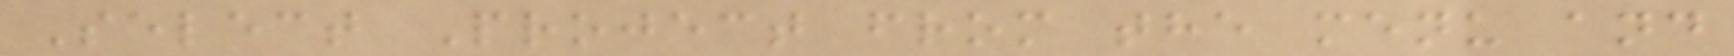Select Project from the menu and
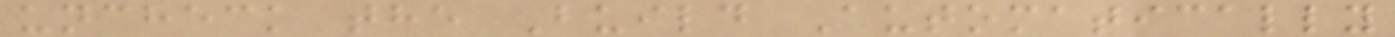uncheck the Build Automatically
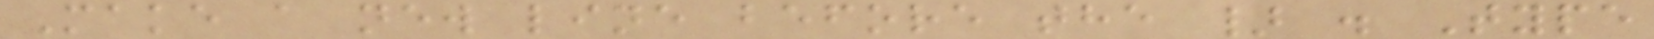Make a new line before the } . Type
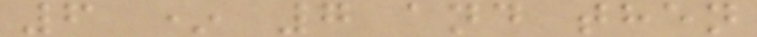6 * 7 and then
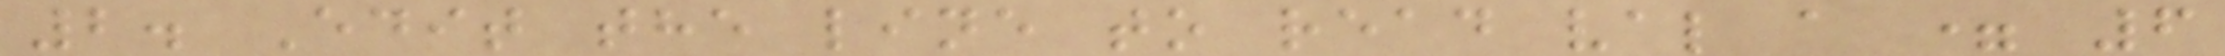2. Edit the line to read val a = 6
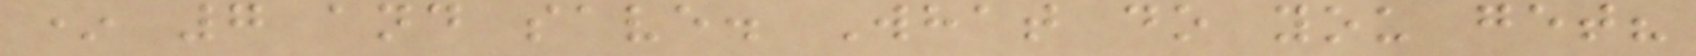* 7 and save. What do you get?
